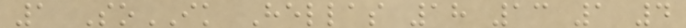1 SoIK Hellas 18 13 1 4
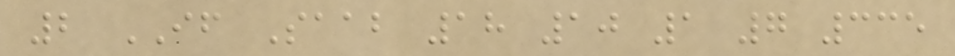2 IF Saab 18 10 1 7 335
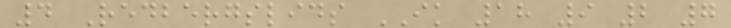4 Redbergslids IK 18 9 2 7
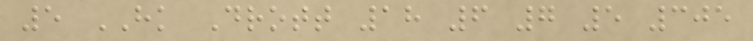5 HK Drott 18 6 7 5 305
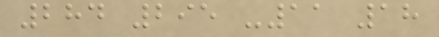284 295 -11 18
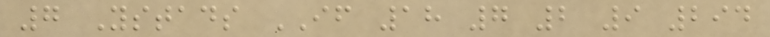7 Ystads IF 18 7 2 9 294
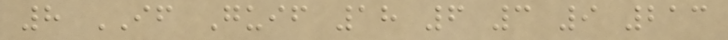8 IF Guif 18 6 3 9 213
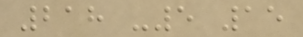218 -5 15
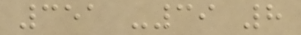351 -39 8
